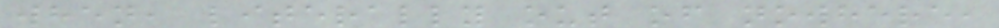when, literally out of nowhere,
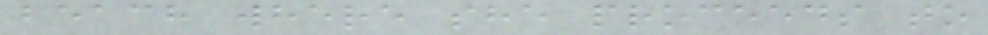beach where she proceeds to
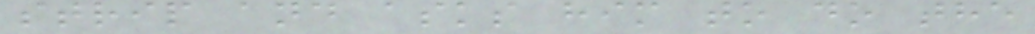strip and asks him to do the
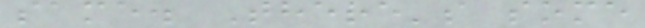same. There's some
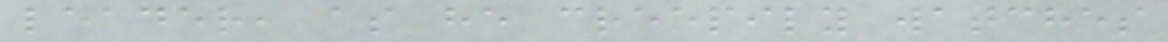leader, as he creepily watches
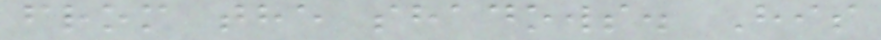from the shadows. His
